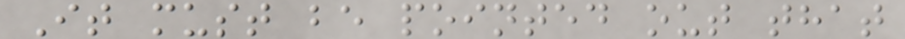It must be pointed out that
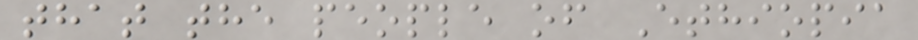that the people of Ethiopia
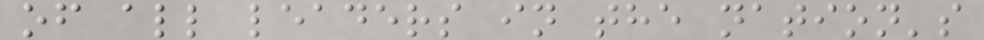of all leaders in the nation's
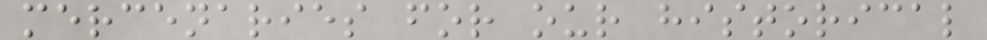mercenaries for our historical
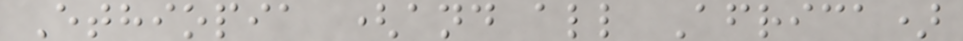Ethiopia (and all Africa)
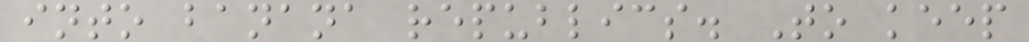into banana republics. To keep
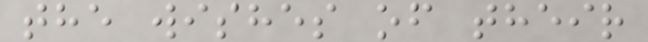the wishes of their
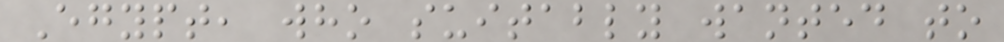Egypt, who suitably wanted to
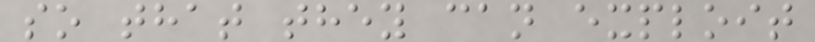so that they can exploit
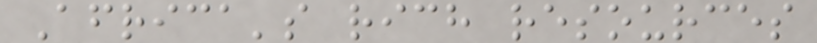Africa's rich resources
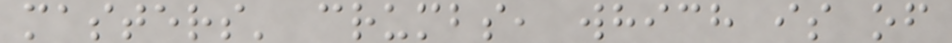masters' crumbs, which is of
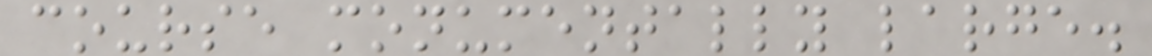course monumentally large.
